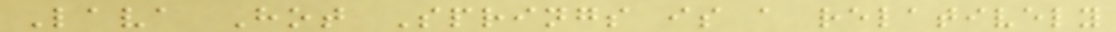Lava Hot Springs is a relatively
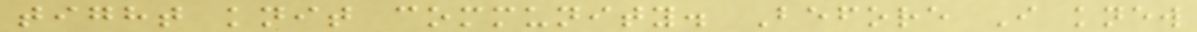tight knit community. Before I knew
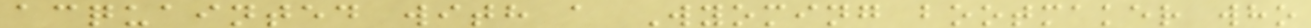acquainted with a Wyoming bootmaker who
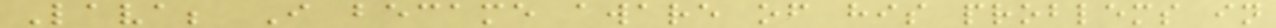Lava; I became aware of his problems in
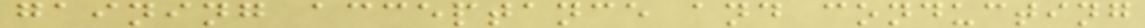gaining acceptance and conducting
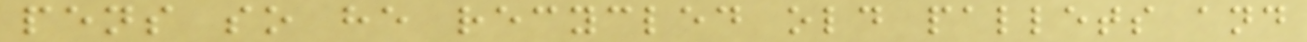pens so he recycled old pallets and
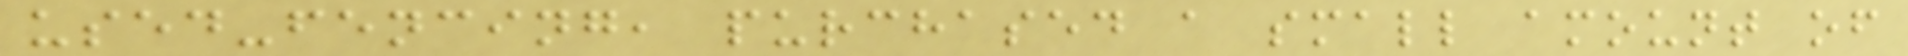used-fencing, purchased a small amount of
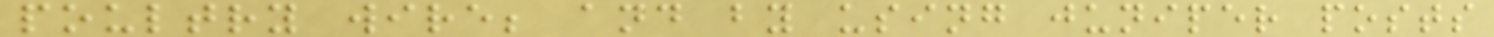poultry wire; and by using juniper posts
